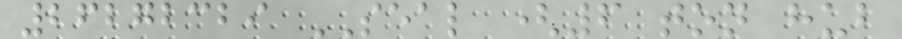26272329 SEAL (6 ton hub
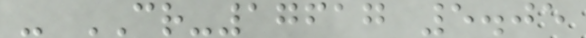- CR-17617 5.05
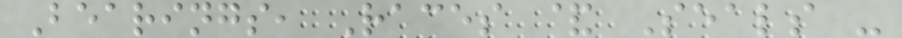Bearings, Races & Seals -
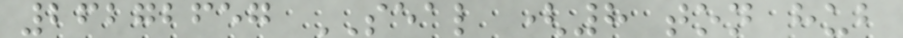26272657 SEAL (8 ton hub
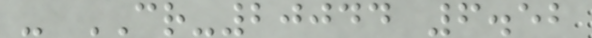- CR-20044 6.52
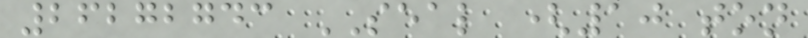26272743 SEAL (10 ton
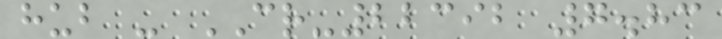hub - CR-22392 7.83
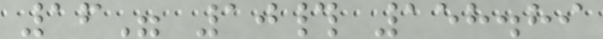16" 10# 158.89
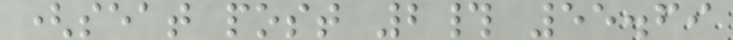(seat post 2# 55.69
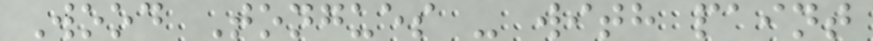Wood Tongues - with paint
